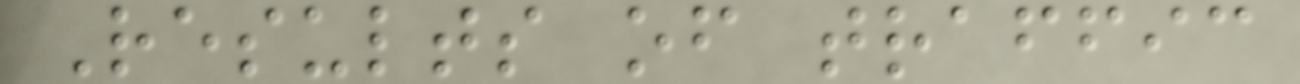Results of traffic
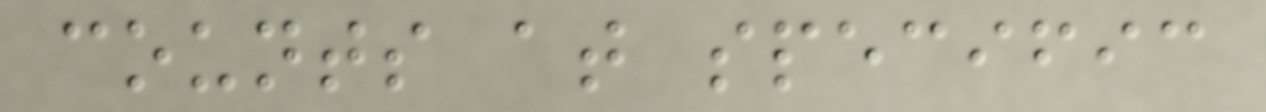counts at specific
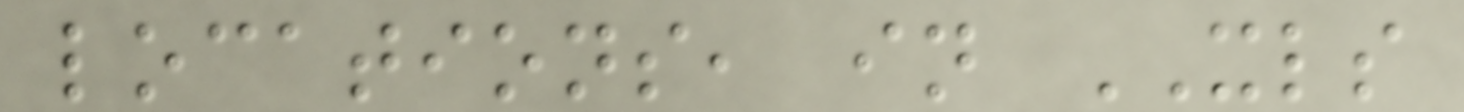locations, in XLS
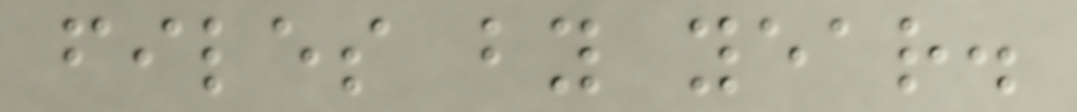files by year.
